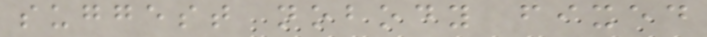suggest nobody fixed
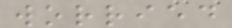worried
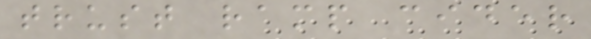trust ramp cider
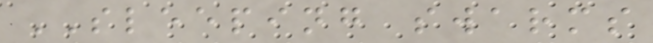SLEEPING swarms
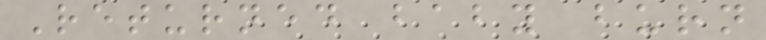Returned baby burn
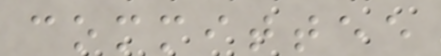committee
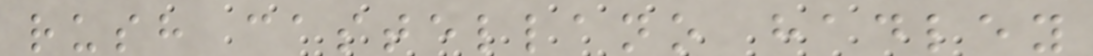rush castellano hadley
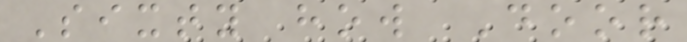Sixty how Door
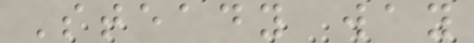Steady way
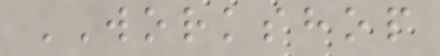WORKSHOP
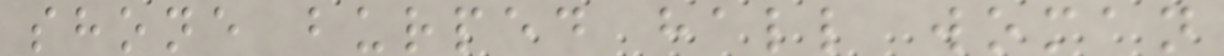shone burped hall woman
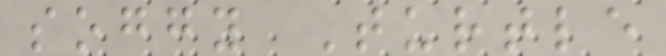soggy Turtle
